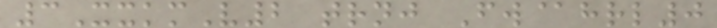3XxkmV2 trnj Fw@hrl0
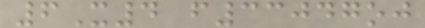6X4 f33047oj
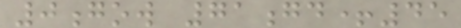0gow 71gd+45
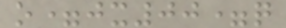o=jx00=q
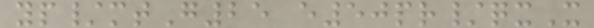yp/mtG25 e50pr/qxX
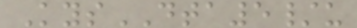KysDTA5/u
